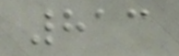813
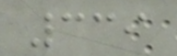339
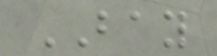BAY
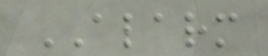ALARM
